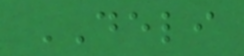DELI
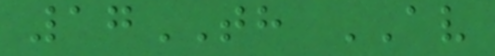17TH AV
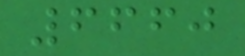6660
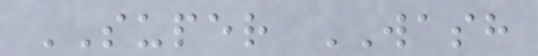SUPER WASH
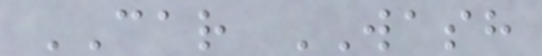CAR WASH
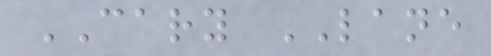CARY LANE
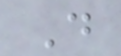D
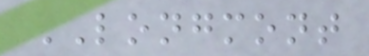LONGMONT
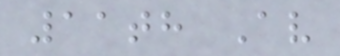11th Av
